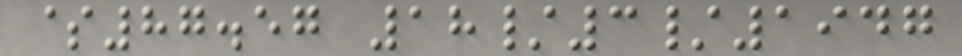$87.57 18/3/1947
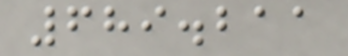689.211
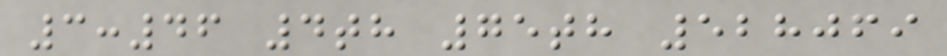3:46 4th 75th 528069
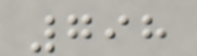798
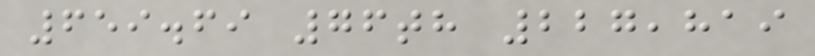659.69 76th 227,819
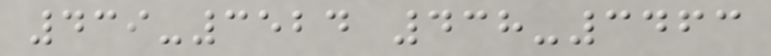439-3524 438-3463
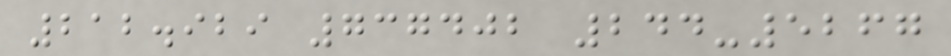212.929 737402 244-5267
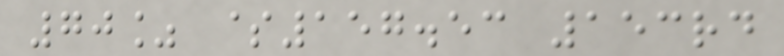70% $157.53 153rd
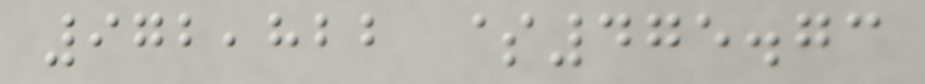972,822 $475.73
